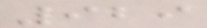929
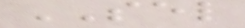SEL
